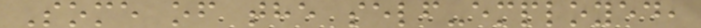Some of the self-employed,
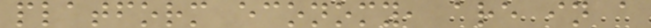platform economy, are in a
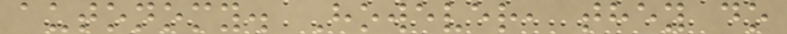autonomy. However, they do
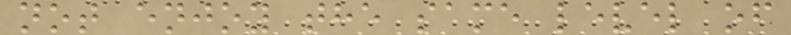not enjoy the same level of
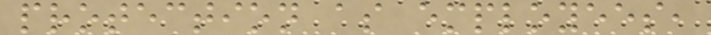protection as employees,
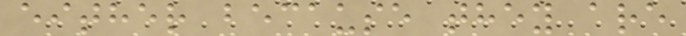either because they are
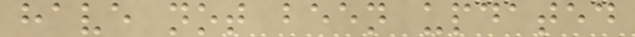have not been updated
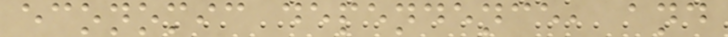economic dependence, and
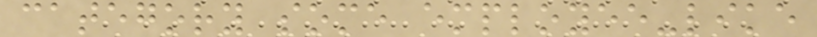category some employee-like
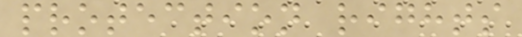protection rights
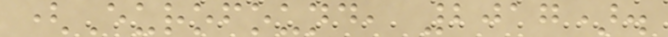(Eurofound, 2017).
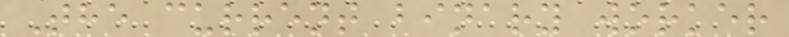The current binary worker
